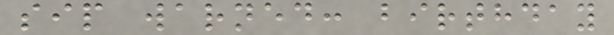sip warned: birthday
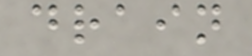drain
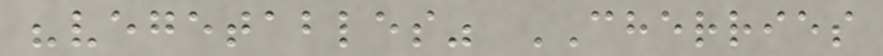"vegetables" CHERRIES
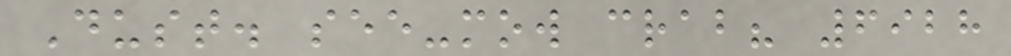Dust. see-mow crab? 6928
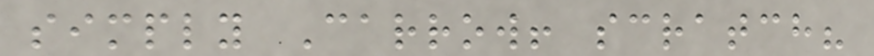simply Carrow! scratch?
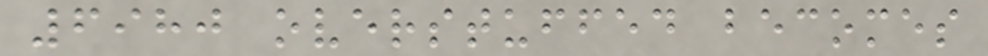6980 overstuffed becomes
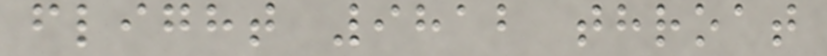flight 9812 throat
